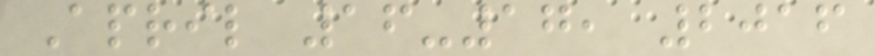April 16-17, 2016
